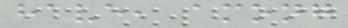have, among
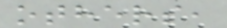others,
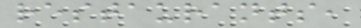restaurants,
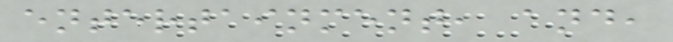entertainment, and,
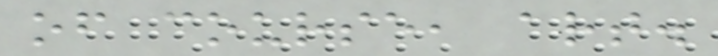of course, art.
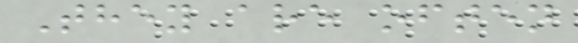They are often
